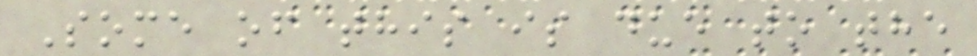Some of this is due to the
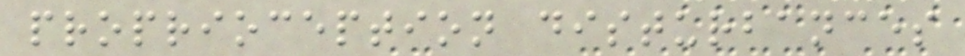proprioception disturbances
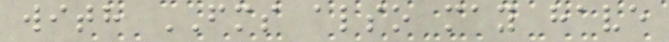with FMS also may have
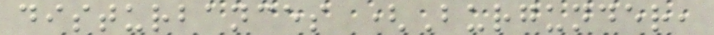disturbances (Burgunder,
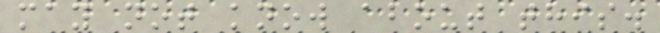may not know about this.
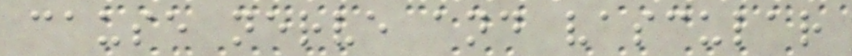cause nerve and vascular
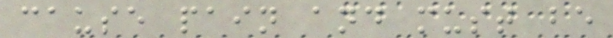cause pain and must be
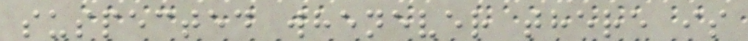suspected whenever there is
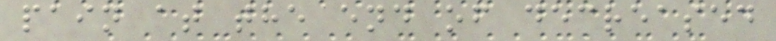pain at the end of decreased
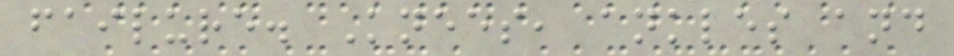failure. Knees, ankles and
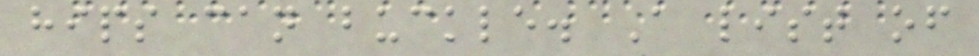hips can buckle. A list of
